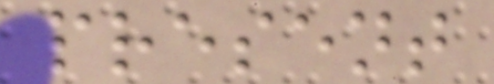present
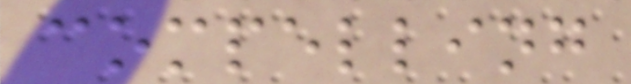compelling
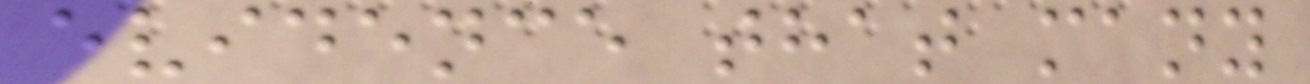evidence that many
